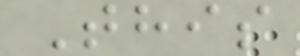This
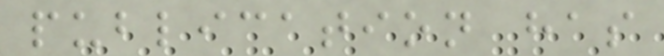publication has
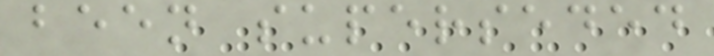been superseded
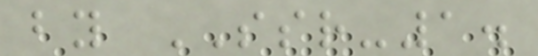by SSR-1.
